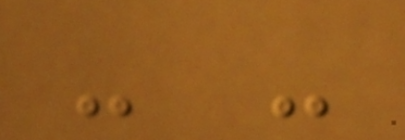- -
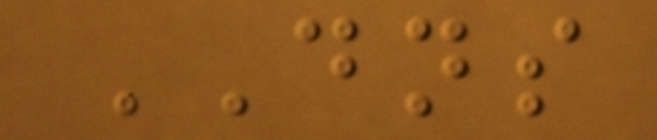DNS
